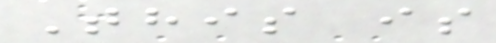This is
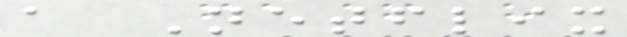a Netflix
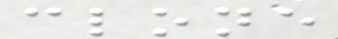clone
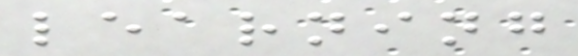learning
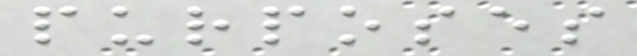purposes
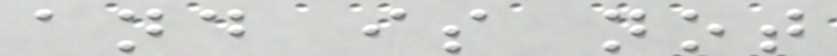and is not
